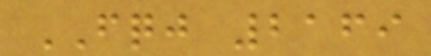FQJ 2169
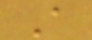A
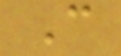C
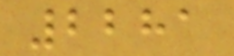2281
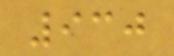930
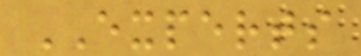EXPERTS
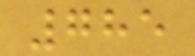785
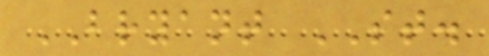BRYANT ST.
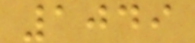1049
